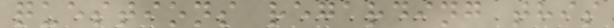questions regarding this
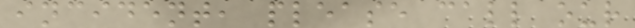incident, please call our
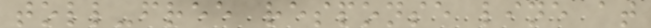toll-free response line at
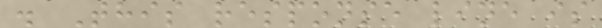. This response line is
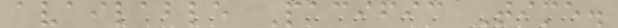available Pacific Time.
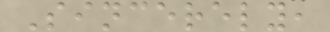Sincerely,
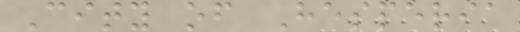City of Hesperia
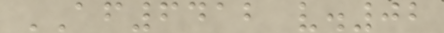AF6412 v.02
